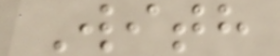With
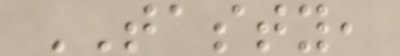TASTY,
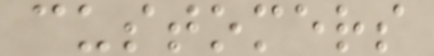customers
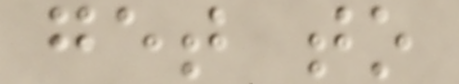get to
